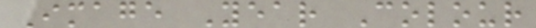Image Year Colour
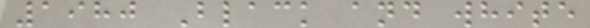1980 Black and white
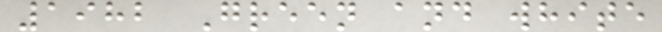1982 Green and white
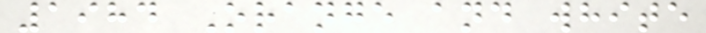1984 Orange and white
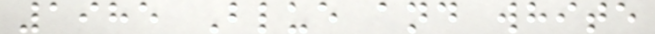1985 Blue and white
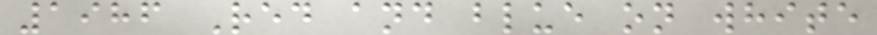1986 Red and blue on white
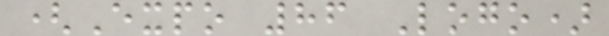(Expo 86 Logo)
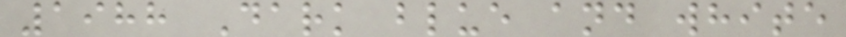1988 Dark blue and white
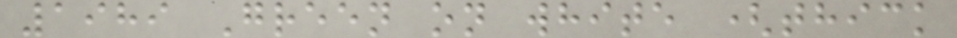1989 Green on white (thick
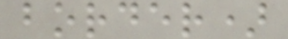border)
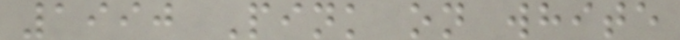1990 Pink on white
